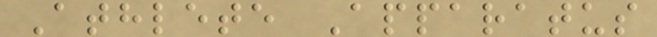Athlete Apparatus
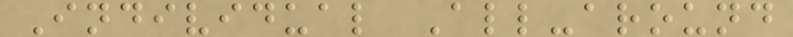Individual All-around
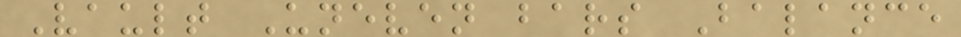Vault Uneven bars Balance
